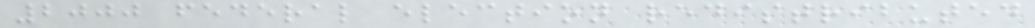2000 federal election redistributed
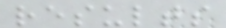results
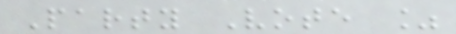Party Vote %
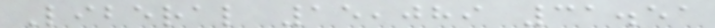Liberal 15,089 31.51
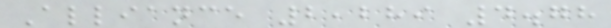Alliance 2,289 4.78
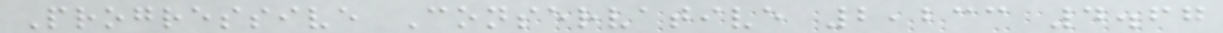Progressive Conservative 2,233 4.67
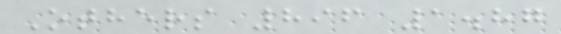Others 896 1.87
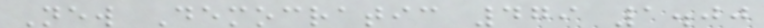New Democratic 479 1.00
